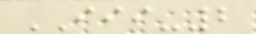III-2
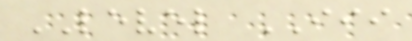LEVEL III
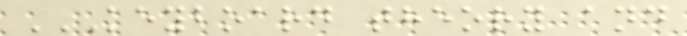KEYBOARD THEORY AND
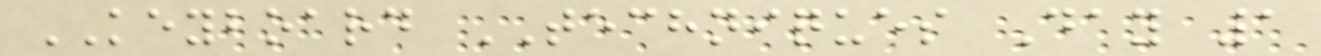KEYBOARD TECHNIQUES Day 1
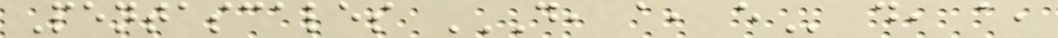Pentascales D, A, E d, a,
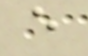e
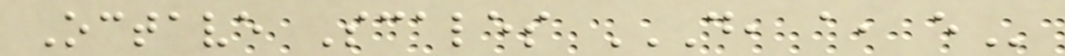Octave Scales D, A, E
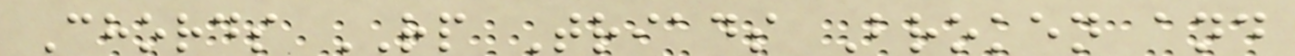Chords RP Triads Broken and
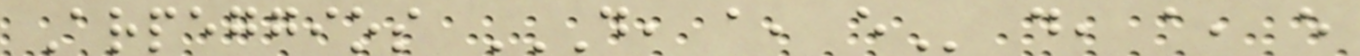Arpeggios D, A, E d, a, e
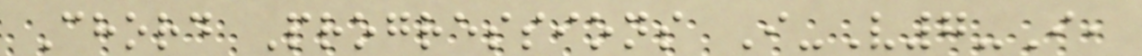Chord Progressions I-V7-I,
